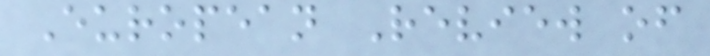European Review of
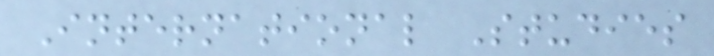International Studies
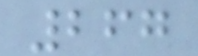267
